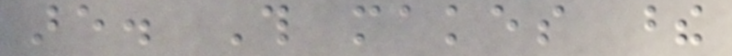are. This makes these
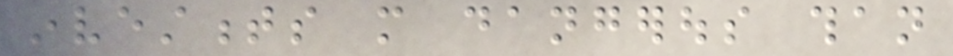investments more dangerous than
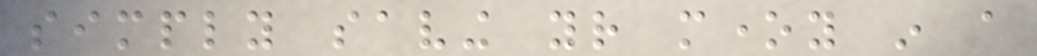simply saving your money in a
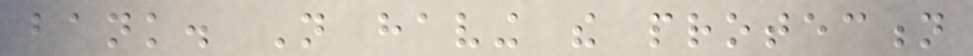bank. Not having the protection
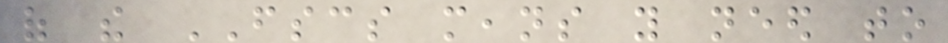of the FSCS means you need to
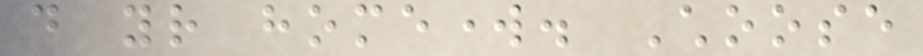do your homework. Choose
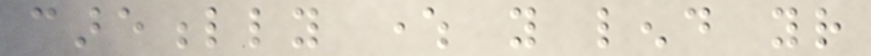carefully where you lend your
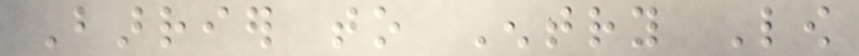Barrier to Entry Low
